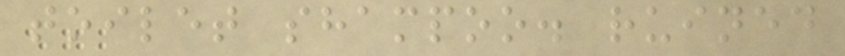toilet shampoo. ruined
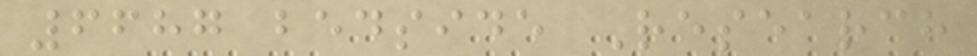6687 bedside Research
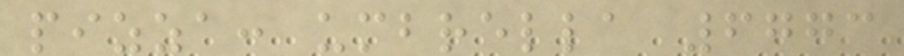pizza: umbrella 6773
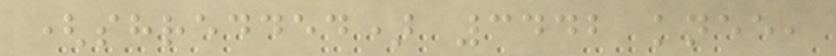(shredded) 3442 knee,
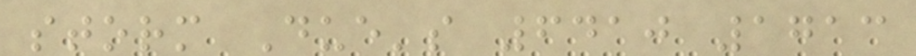storm Due's 6410 1713
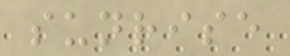sunrise
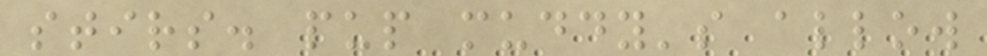stirs. pup muddy's allow
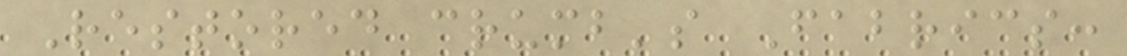Restored crumb's Fabrics:
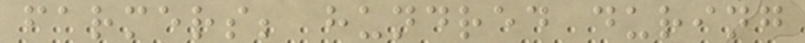farmers; hundred during
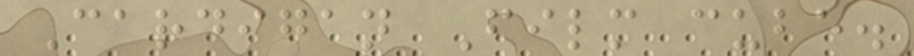Cardigan Film cube.
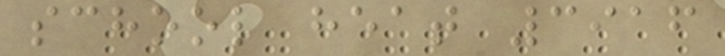school heat 3916
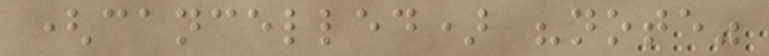(cancelled) "note"
